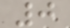0
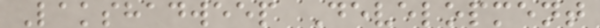Lakshadweep Development
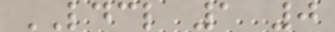LDCL 1 0
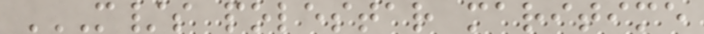M/S POLESTAR MARITIME
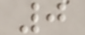0
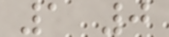1 0
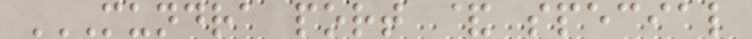MUNDRA PORT & SPECIAL
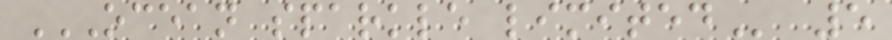OCEAN SPARKLE LIMITED 5
